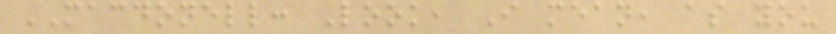MACDONELL: Look, I mean, as you
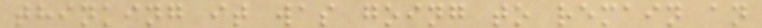thinking it was going to remain an
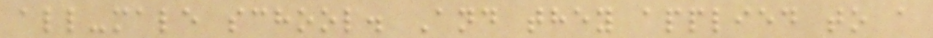all-male school. And they applied to a
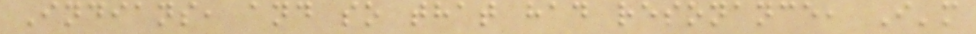Indians, and so that had resonance, I'm
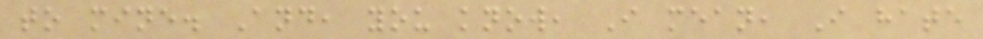to mine. And, you know, I mean, I hate
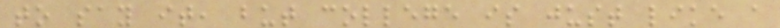to say it, but college is just like a
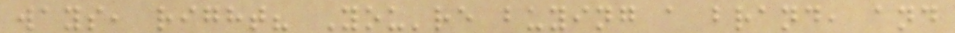ways, right? You're buying a brand, and
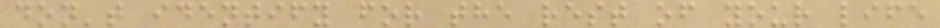don't identify for the rest of your life
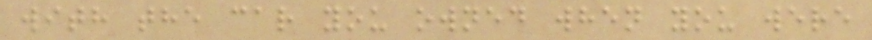with the car you owned when you were
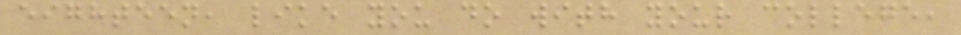eighteen, like you do with your college,
